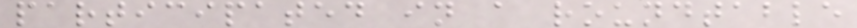participated in a roundtable
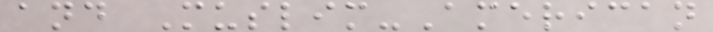and Muslim-American
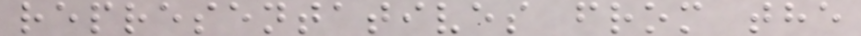representatives from the
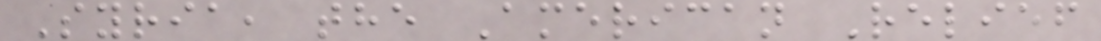Syria, the American Relief
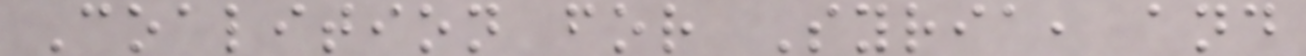Coalition for Syria, and
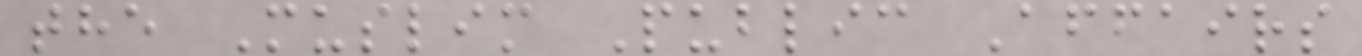the Muslim Public Affairs
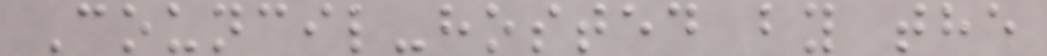Council-hosted by the
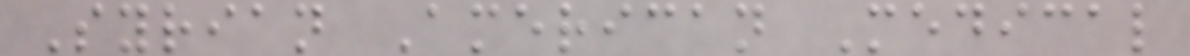Syrian American Medical
